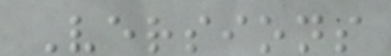Versions
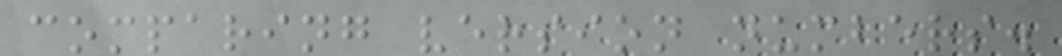comparing version numbers.
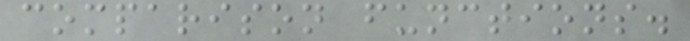comparison functions.
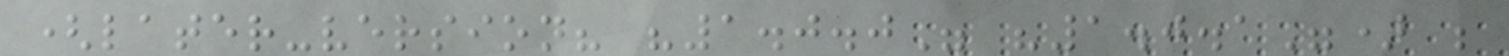(later-version? "1.0.0" "1.0.1") ;
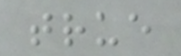true
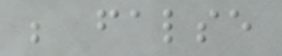; false
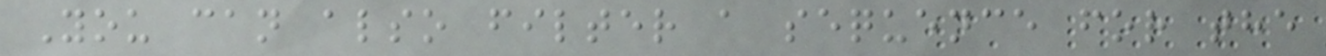You can also filter a sequence for the
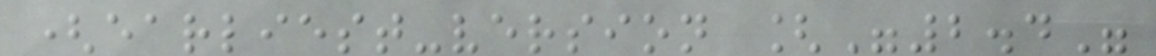(earliest-version ["2.4"
